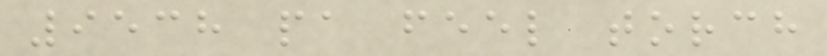9538 pa feel torch
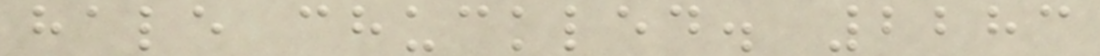hale chuckled. 2283
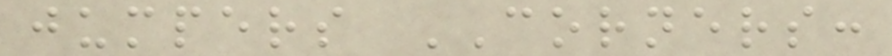jumpers CORNERS:
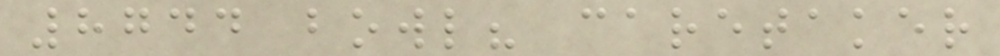8744 bowl? caretaker
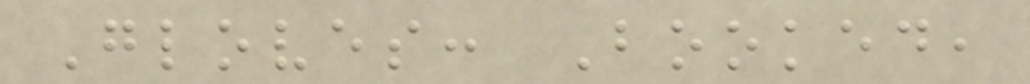Gloves: Booked,
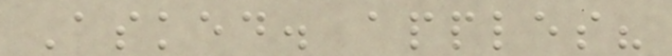Asked. apples?
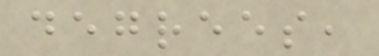degrees,
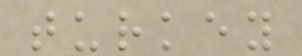turkey
